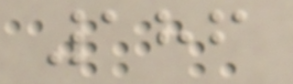186
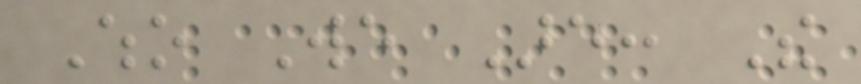Who We Are: The
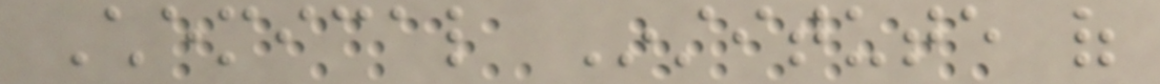Chemical Institute of
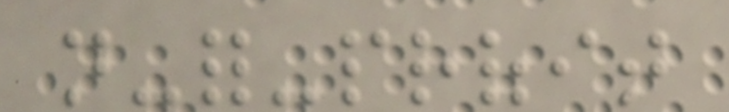not-for-profit
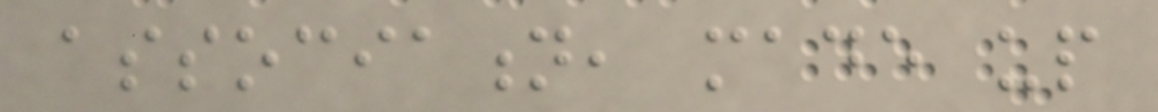association, made up
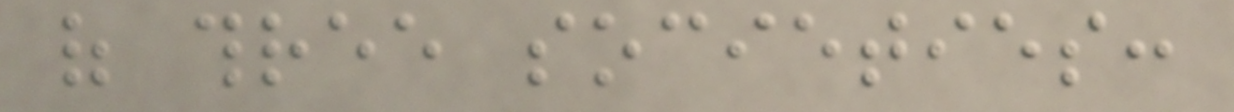of three societies:
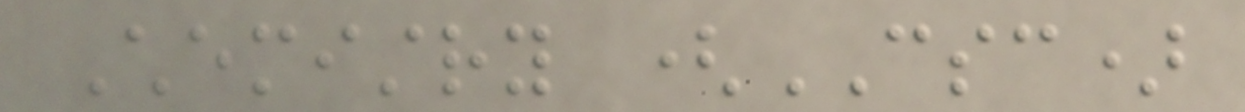Chemistry (CSC)
